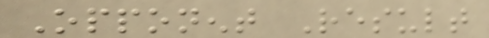Opponent Result
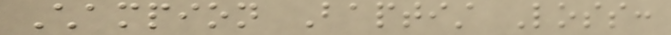Champion Baptist Loss:
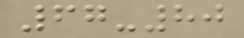67-80
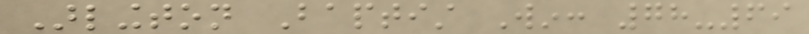Arlington Baptist Win: 78-69
